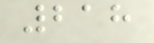218
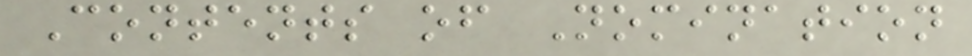Contents of Nomination
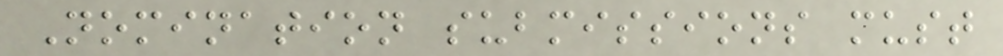Nomination submissions must
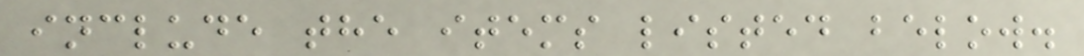include the items listed below.
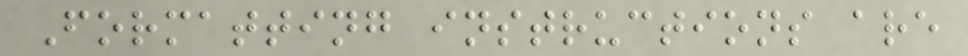Formatting instructions are
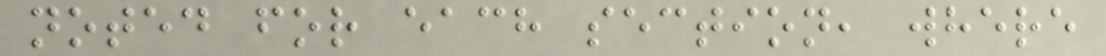noted for each section, where
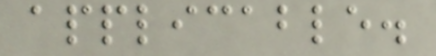applicable.
